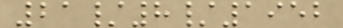21/8/1952
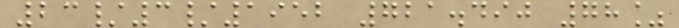23/3/1952 721.490 78%
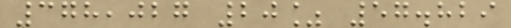378,027 20% 57.829
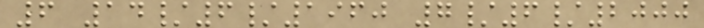6 14/6/1960 7/6/2000
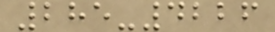285-4226
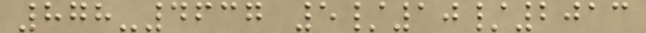878-4637 5/10/2013
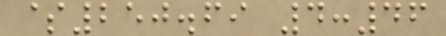$250.69 4:46
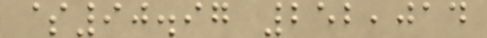$90.97 252,014
